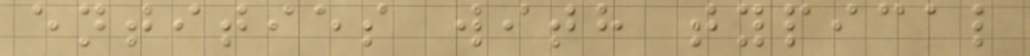entities with typical
